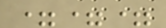===
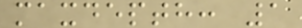maxdepth: 1
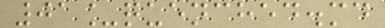01_quenched.md
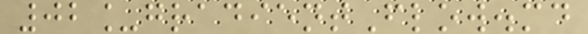02_gradientFlow.md
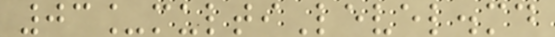03_multiLevel.md
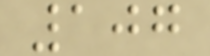107
